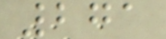271
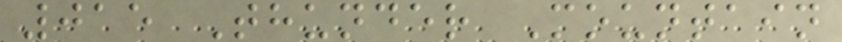015 Thunder Mountain
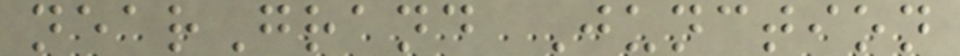nearGrand Junction
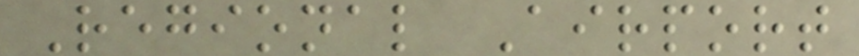Regional Airport
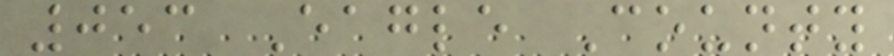053 Eagle County
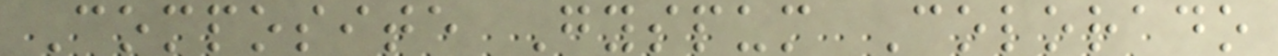Composite Gyspum Colorado
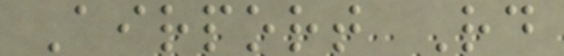Airport Rd
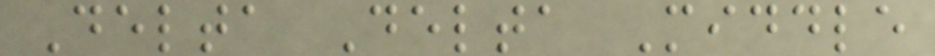Delta Delta Middle
